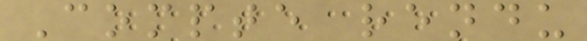Compte rendu
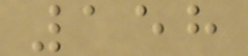158
